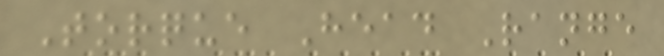Torque Head Range
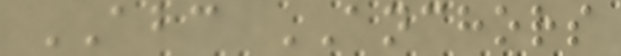ABC ANCHORS
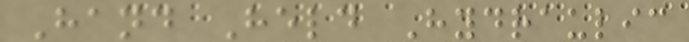Hand Held Hydraulic
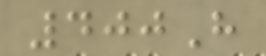400H
